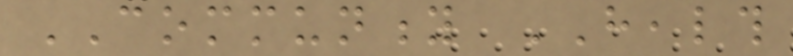COMMUNITY HEALTH
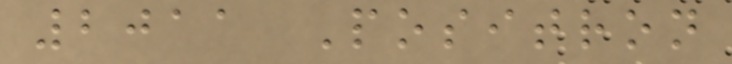2011 Positron
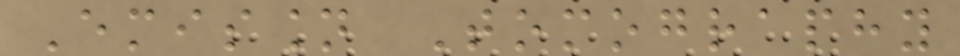Emission Tomography
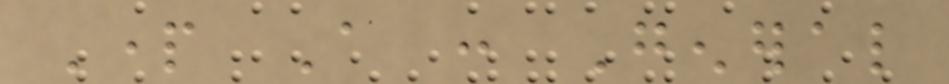Part A : General
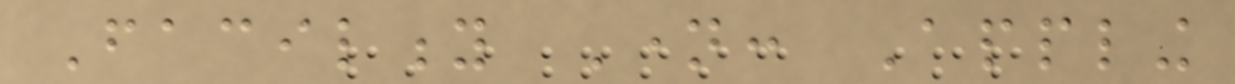Facility Name: Appling
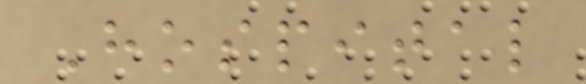Hospital
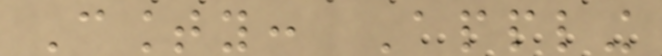County: Appling
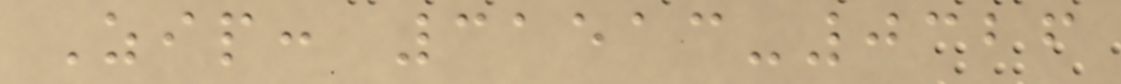Zip: 31513-0326
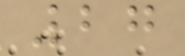27
